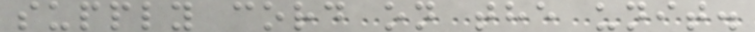supply cord on the unit.
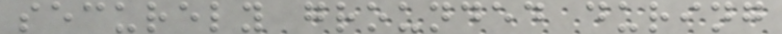securely grounded during
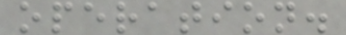operation.
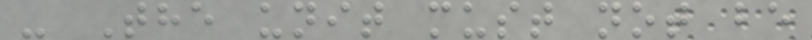- The unit must not be
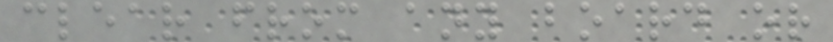clear from any board or
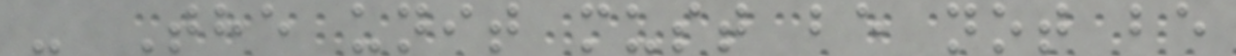- The unit must be not be
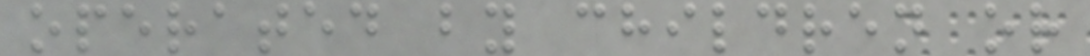operated by children or
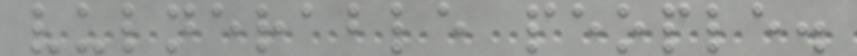vulnerable people.
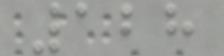128
